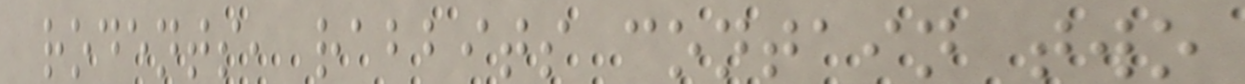rodents, rabbits contain two
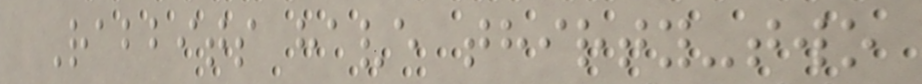Rabbits have thirty-two
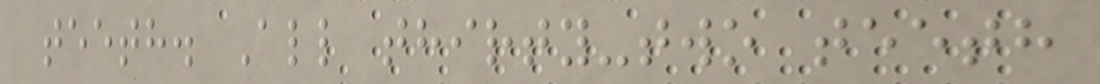teeth. All thirty-two teeth
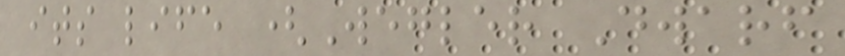its life (Wegler Dwarf
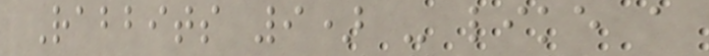Rabbits 9) - like a
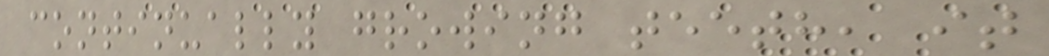continually growing teeth, it
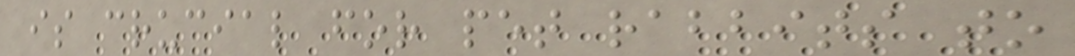is crucial for pet rabbits to
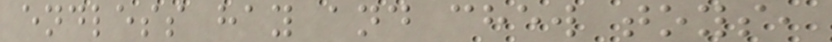endless hay and chew toys,
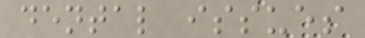dental issues
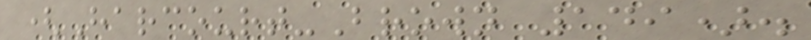(Harcourt-Brown 149).
